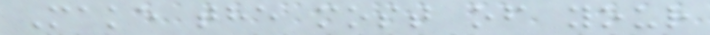Make the most of your
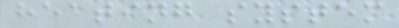heating system
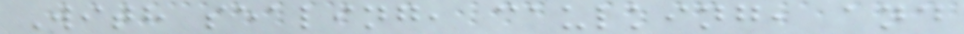With sealing, caulking, and
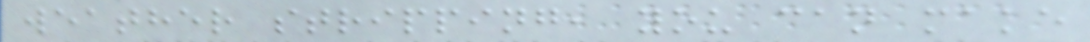weather stripping, you can make
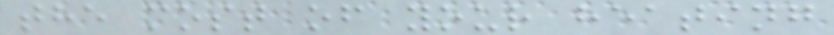the most of your heating
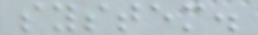system.
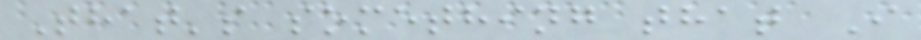That's something that I
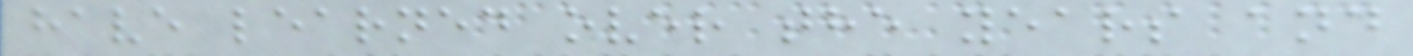have learned over the years and
